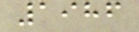1986
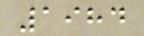1984
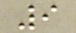9
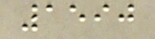1590
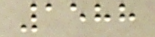1588
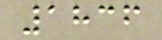1836
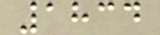1834
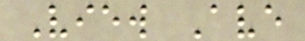View Ave
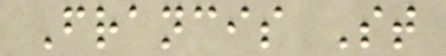Francis St
